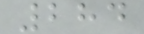284
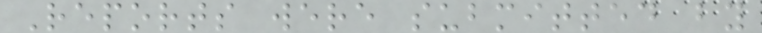Reports were submitted by
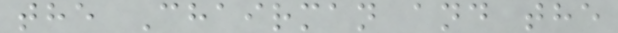the Chairman and the
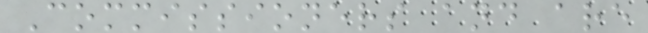Commissioners and are
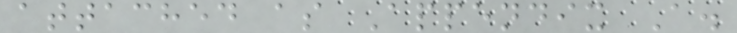attached as Appendix A.
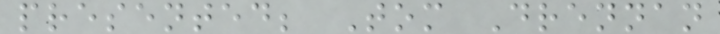presented; Tom Drennan
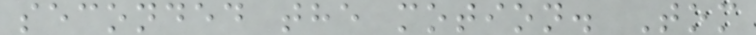seconded the motion. Tom
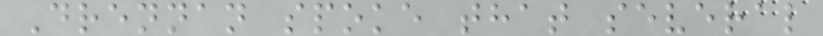Drennan spoke that several
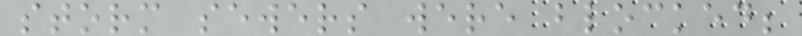storm sewers were blocked;
